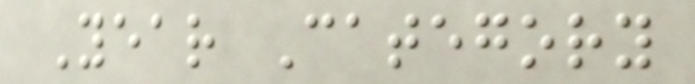Year Category
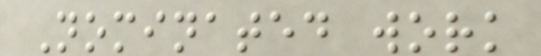Nominated work
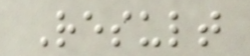Result
